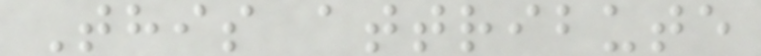This attribute
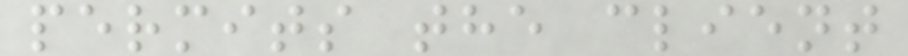permits the client
